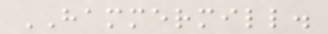HAMMERMILL.
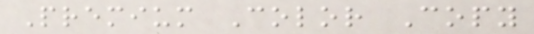Premium Color Copy
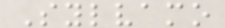Sylvamo
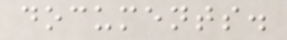documents.
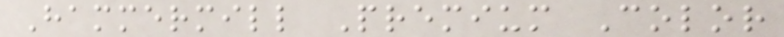Hammermill Premium Color
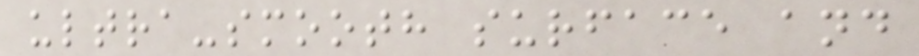ultra-smooth surface and
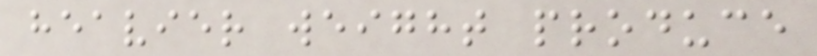heavier weight produce
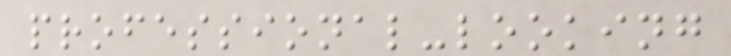professional-looking
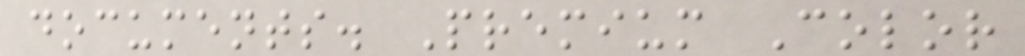documents. Premium Color
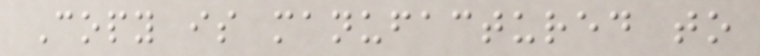Copy is manufactured to
